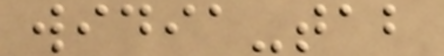widia-tab
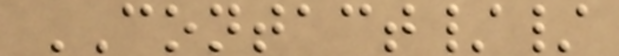CONTACT//
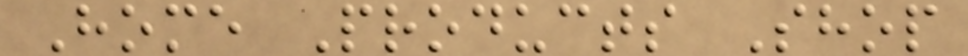Home Products Shop
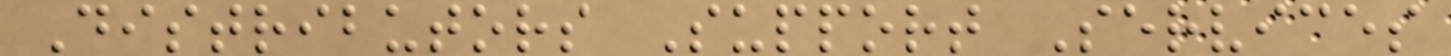Distributors Support Services
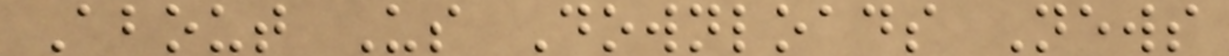About Us Downloads News
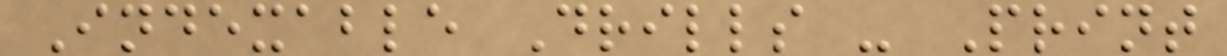Indexable Drills - Print
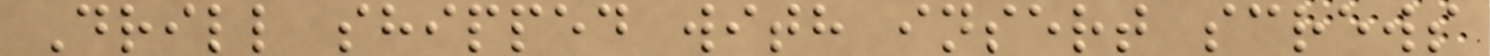Drill shipped with insert screws
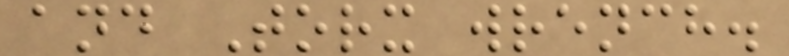and Torx wrench.
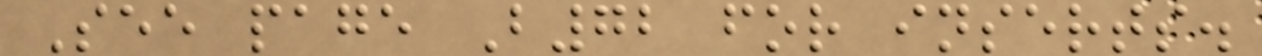See page B72 for inserts.
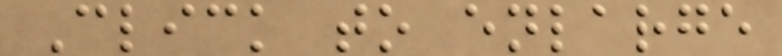Click to enlarge
